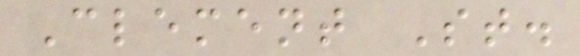Clement St.
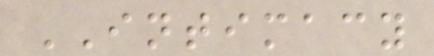INTIMACY
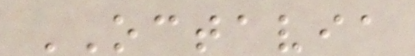OCTAVIA
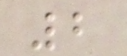2
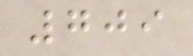709
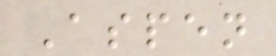Aspen
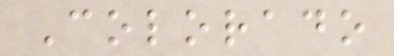Colorado
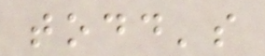todd's
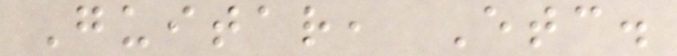Guitar, Etc.
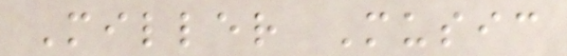Miller Music
